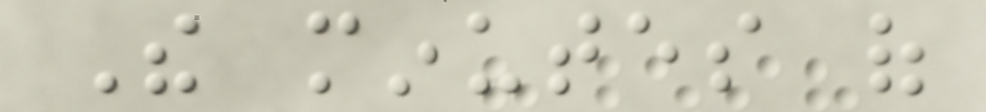The minutes of
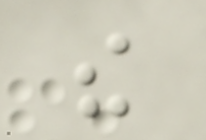the
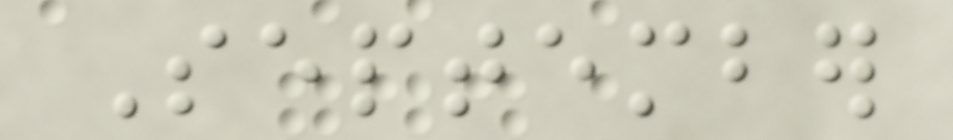September
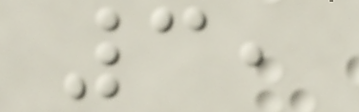3,
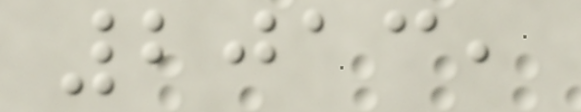2013,
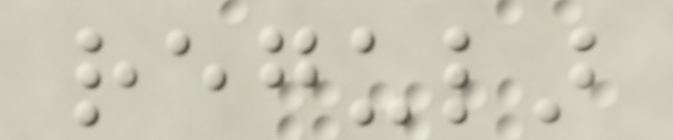regular
